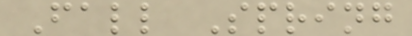Fall Spring
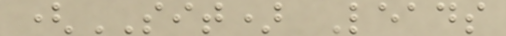(SIT) Leads
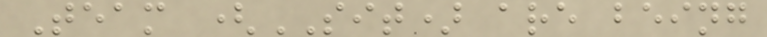Team (SIT) are being
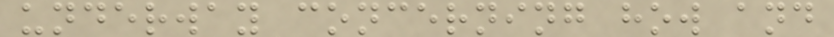underway concerning how and
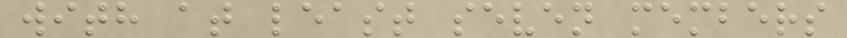with at least seven members
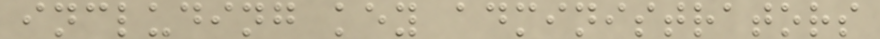including key administrators
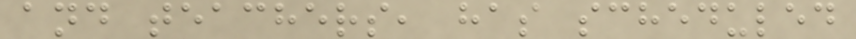and teachers, has scheduled
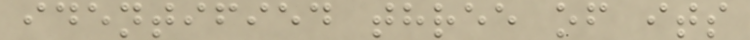identified three of its
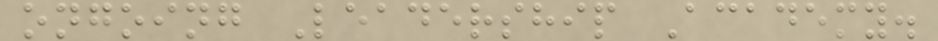ongoing Leadership Academy.
